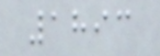1893
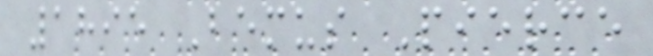1895 Bemus Pierce
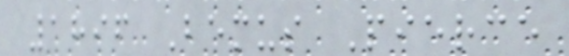1896 Bemus Pierce
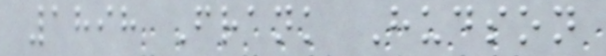1898 Frank Hudson
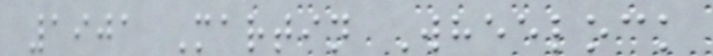1901 Martin Wheelock
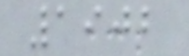1902
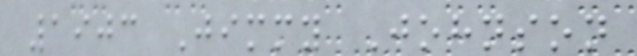1903 Jimmy Johnson
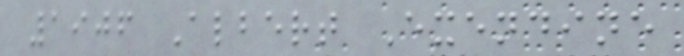1906 Albert Exendine
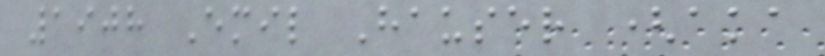1908 Emil Hauser (aka
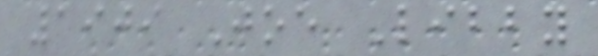1909 Joe Libby
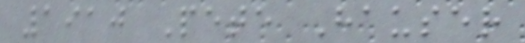1910 Pete Hauser
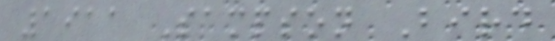1911 Sampson Bird
